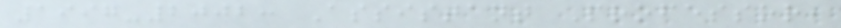1997-2002: Assistant Professor,
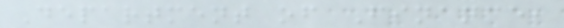Department of Finance,
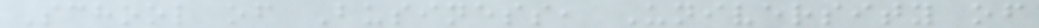School of Business, University of
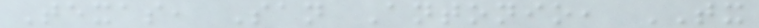Texas, San Antonio, TX
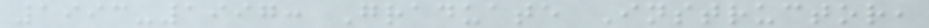1993-1997: Graduate Instructor,
